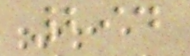294
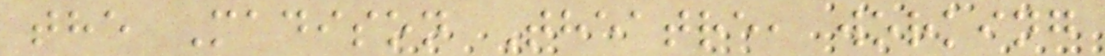the Madison Theatre, working
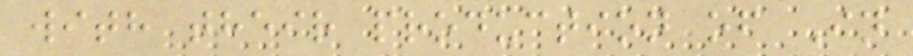with their production of In
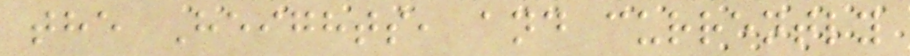the Heights, and currently
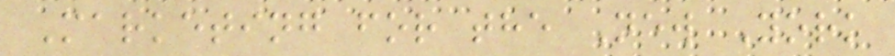Marketing for the New York
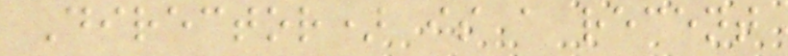Director) is a recent
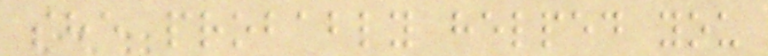she probably helped you
